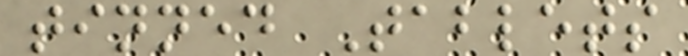tinned Tablets
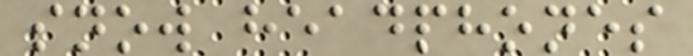snow headphones
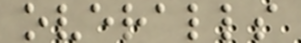overalls
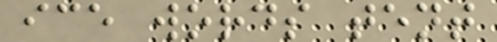ice words tent
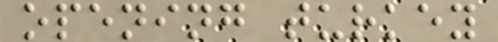opening turkey
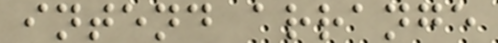intend arrange
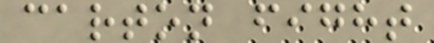carton fight
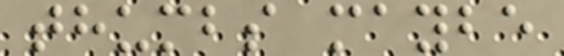thumbs maybe
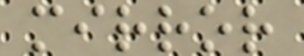mirror
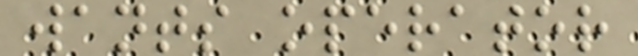wants operator
